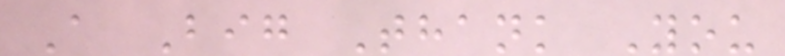A Big Thank You
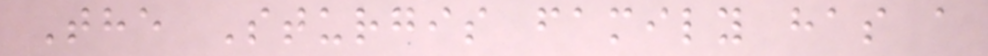The Sturgis family has a
